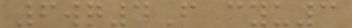6wq4F cyu3
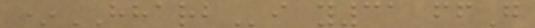*HHARBi y31 ffG
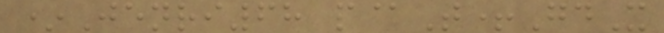*Jenri68 p@T+GdX
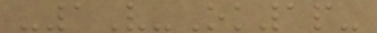-1V-Ok1p-
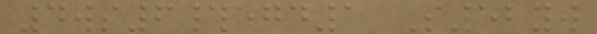4ws6#egd1 S52yw
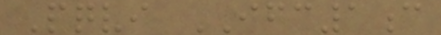Pqvi IFC1c
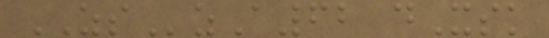ZSzA62 dXsk
